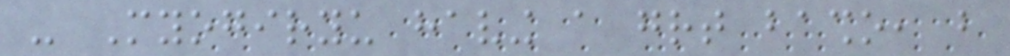- Myogiryu having a great basho, but
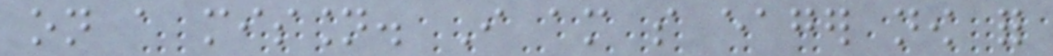on a mission. I am so eager now for
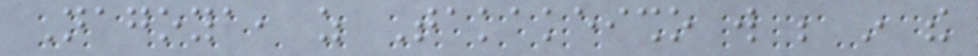Nagoya, as Takakeisho will be in the
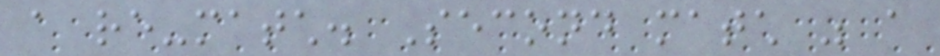a re-match. Second match was a
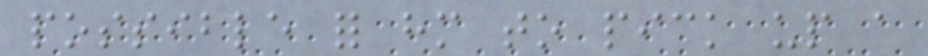possible for him to pick up a
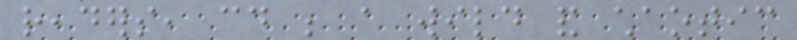readers, could be a wild and chaotic
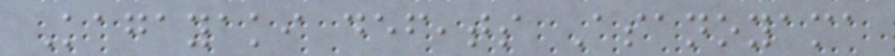Kagayaki defeats Asanoyama
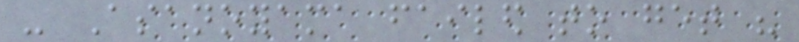- Asanoyama failed to get his
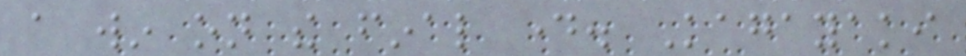a win on the final day. Kagayaki
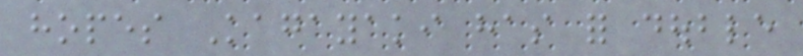hopes Kagayaki has for double
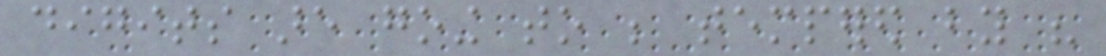digits are going to be tempered by his
